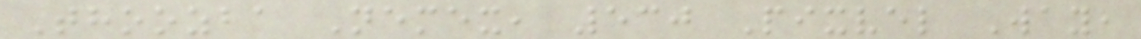Thoozba Nemex, 530 Pixvel Way,
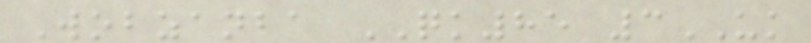Wobzanba QK85 3UK
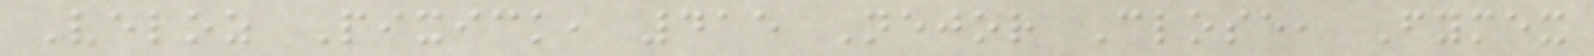Veloz Pixick, 415 Nejor Close, Fymex
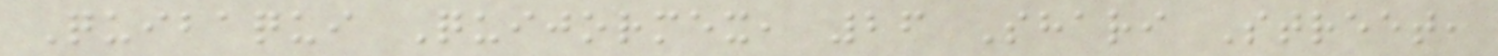Quibaqui Quijormex, 26 Shari Street,
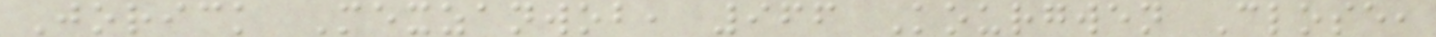Jorick Mexzanwob, 966 Kourgwen Close,
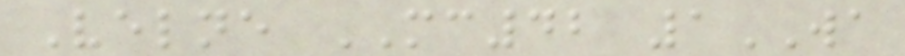Velne MC42 1WA
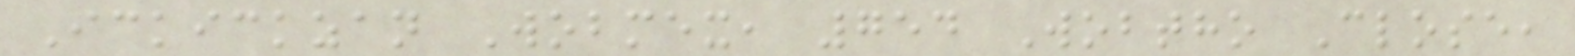Ickickzan Wobmex, 754 Wobtho Close,
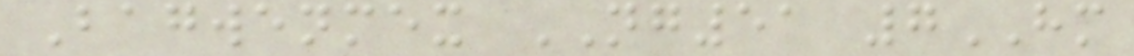Bagwenmex NG51 7HM
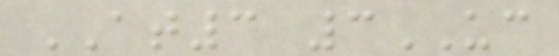AT3 3UC
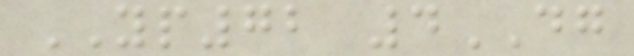YP72 4DG
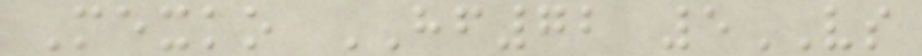Mexko HF72 5VS
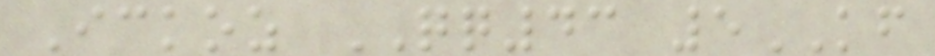Ickoz QQ43 5KF
